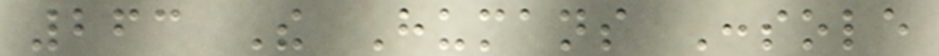263 The Humans Console
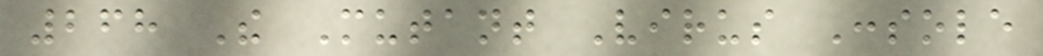268 The Mutant Virus Console
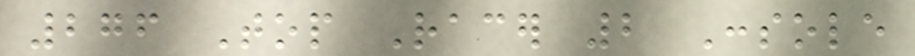276 Top Racer 2 Console
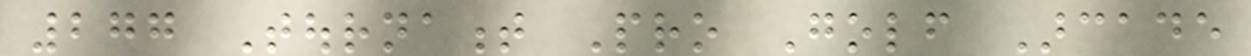277 Tournament Pro Golf Arcade
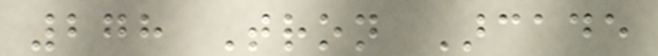278 Tron Arcade
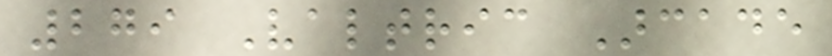279 Valtric Arcade
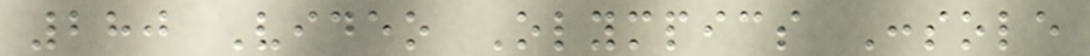280 Video Olympics Console
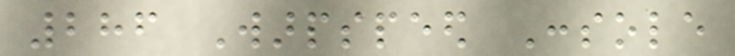286 Warpspeed Console
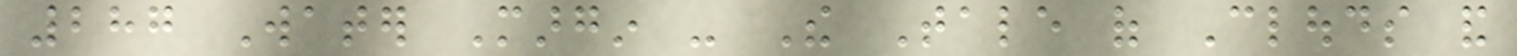287 Water Margin - The Tale of Clouds and
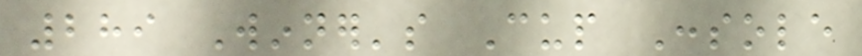289 Winner's Cup Console
